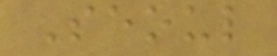Seoul
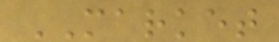MARKET
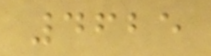4625
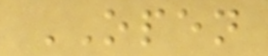OPEN
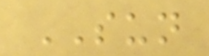SUN
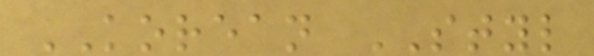KOREAN STYL
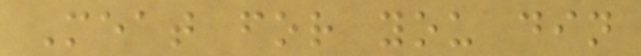Meat for you din
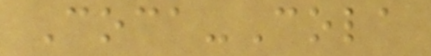Coca-Cola
